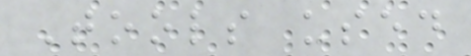Tools used
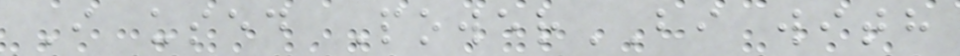I used PowerBI with
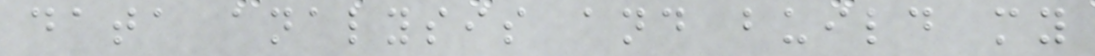data analysis and build my
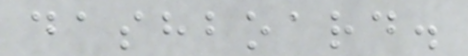dashboard.
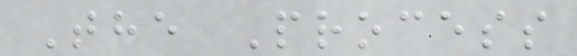The Process
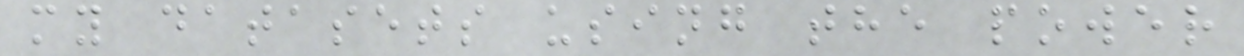my datasets using the power
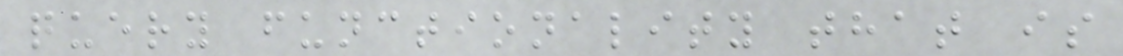query functionality that is
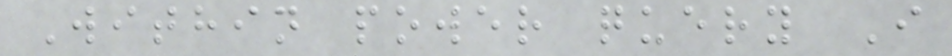Within power query I
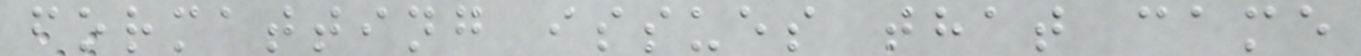formatting issues that came
